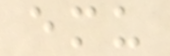emu
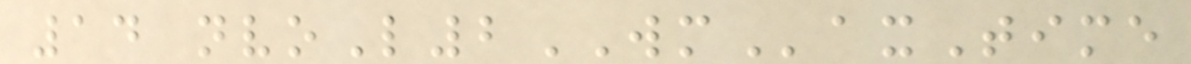14 nvoL2WMaxTime
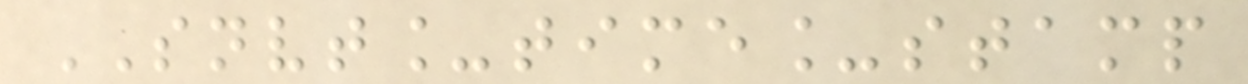SNVT_time_stamp
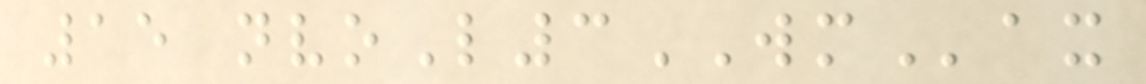15 nvoL3WMax
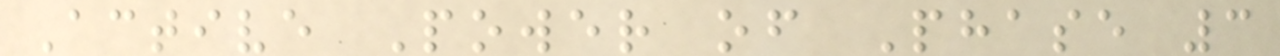Active Power of Phase 3
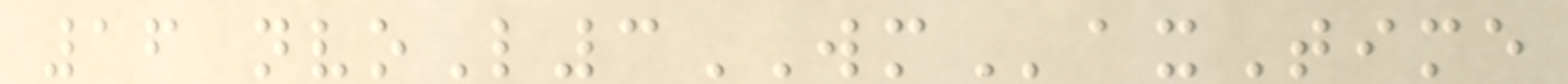16 nvoL3WMaxTime
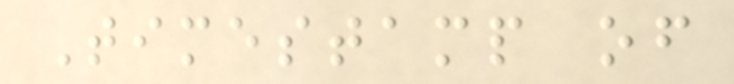Timestamp of
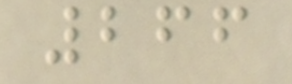266
